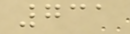731
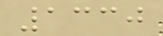1330
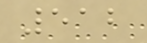512
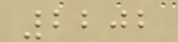2202
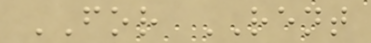FOR RENT
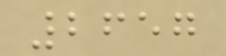2657
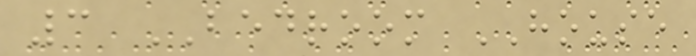3 BEDROOM HOUSE
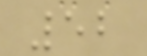52
